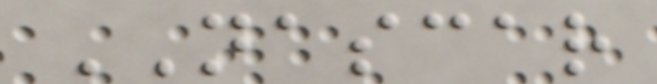NASCAR
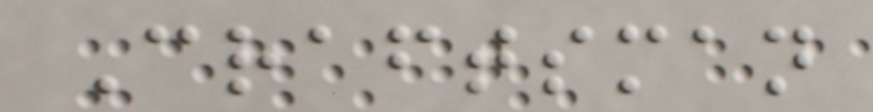Craftsman
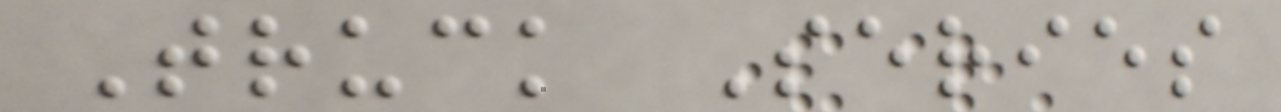Truck Series
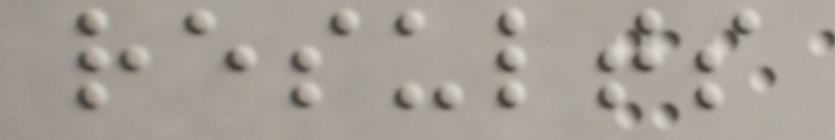results
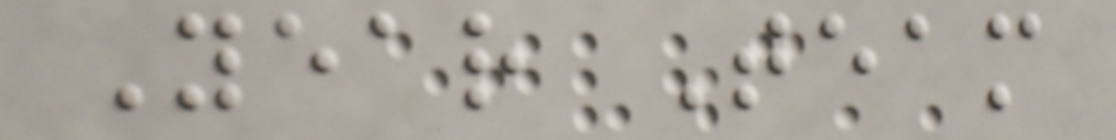Year Team
